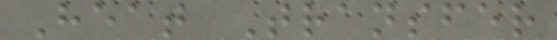Heat Transfer
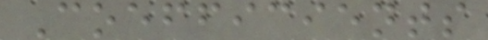Coefficients
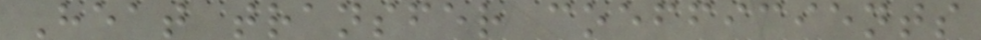Heat transfer coefficients
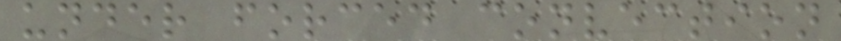under forced convection
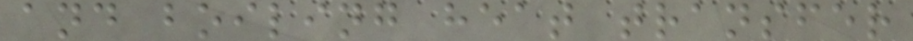and boiling heat transfer
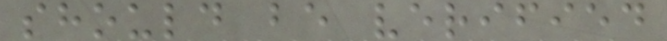should be verified
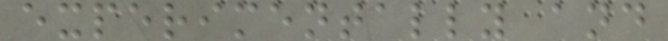experimentally and
